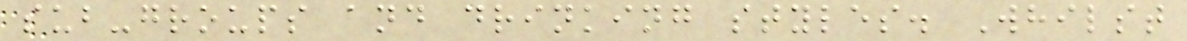sub-groups and drinking styles. Whilst
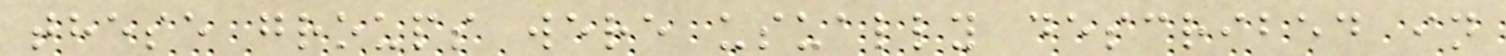these groups were usually described in
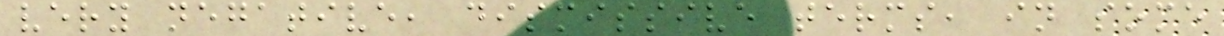very negative, dismissive terms, in some
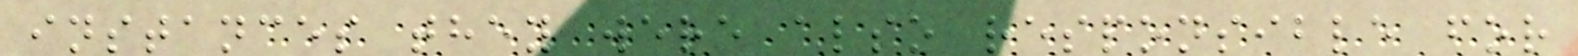instances they were also responsible for
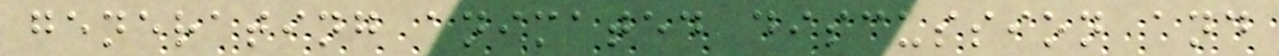generating animated discussion and
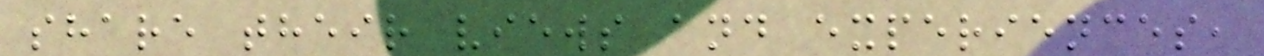share their views and experiences,
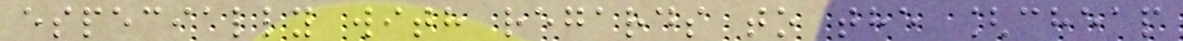especially with regards to the [cheap
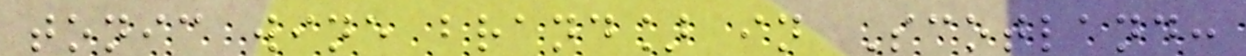tonic wine brand] in Scotland:
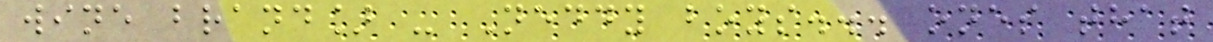wine brand] - Neddy boys... ones that
